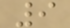9
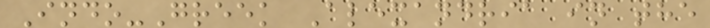Indo-Greek Alexandria in the
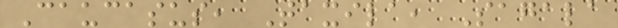Caucasus, Taxila, Sagala
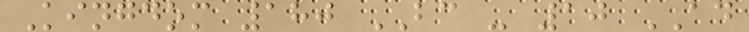Kingdom 180 BC - 10 AD
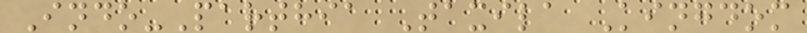Indo-Parthia Taxila Kingdom
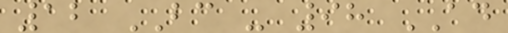12 BC - 98 AD
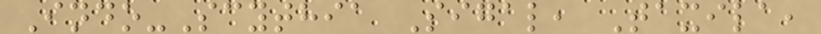Indo-Scythia Sigal, Taxila,
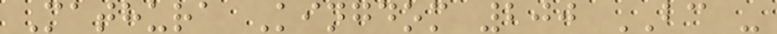Mathura Kingdom 200 BC -
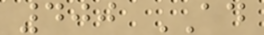400 AD
